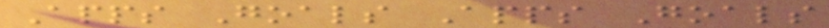Apps Goals Apps Goals
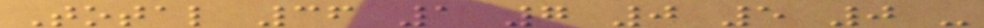Total 36 1 7 0 5 0 -
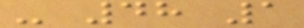- 48 1
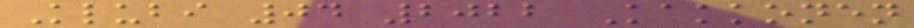Klubi 04 2022 Kakkonen
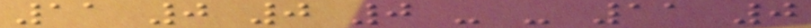11 0 0 0 - - 11 0
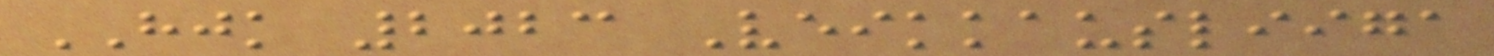HJK 2023 Veikkausliiga
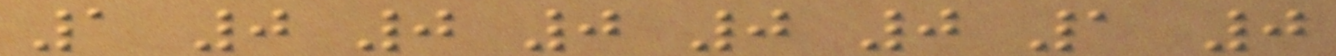1 0 0 0 0 0 1 0
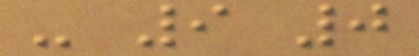- 9 0
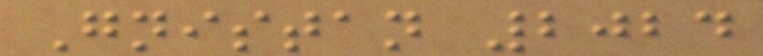Gnistan 2024
